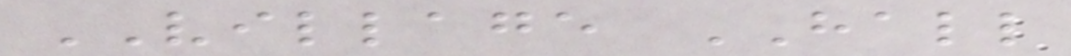VILLAGE HALL
